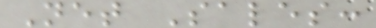Net Sales:
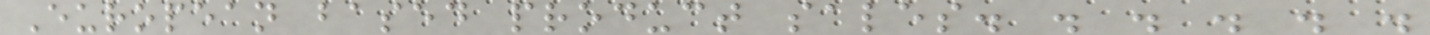European based product sales. . . . . .
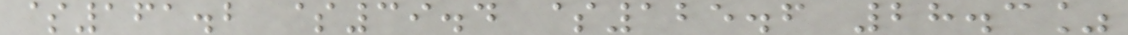$161.2 $39.4 $125.6 28.3%
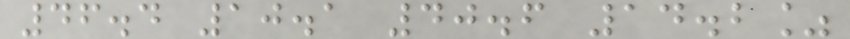46.4 10.1 40.6 14.2%
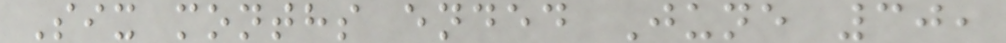Six months ended June 30,
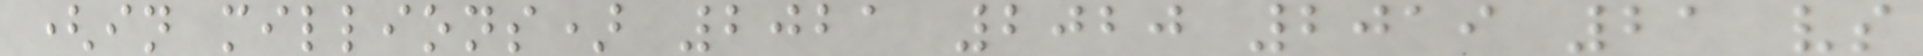(in millions) 2021 2020 2019 21 vs
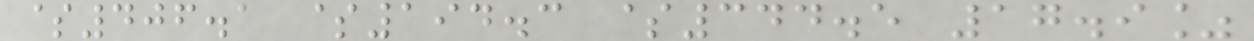$406.1 $194.3 $344.5 17.9%
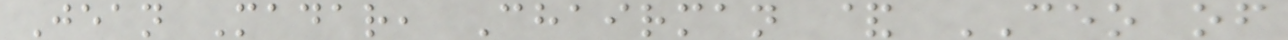Jean Madar, Chairman & CEO of
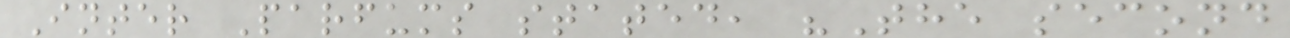Inter Parfums stated, "The second
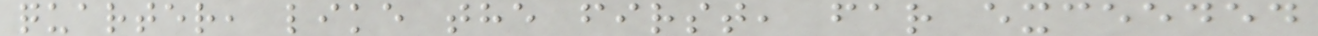quarter, like the first, far exceeded
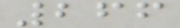266
